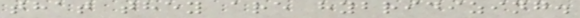that they are hybridizing.
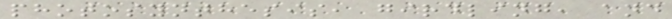photosynthesis, girdling, and
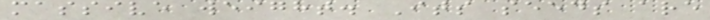massive weight. Its seeds are
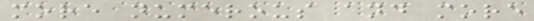more numerous and more
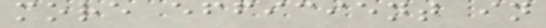more efficient in
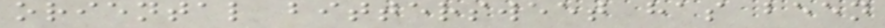oriental bittersweet has been
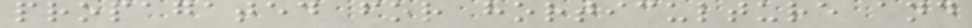propagated for horticulture and
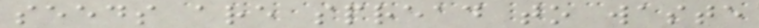seeds are spread to waste
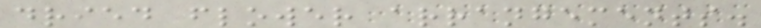dried flower arrangements.
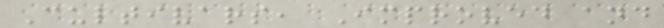Cultivars, Improved and
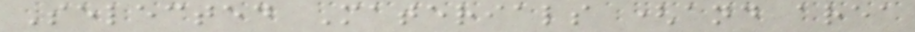Selected Materials (and area
